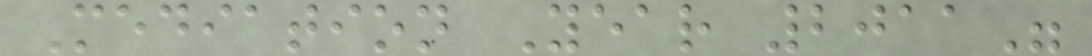Mediation Year 2011"
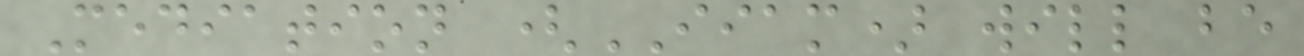Mediation (IIAM) will be
